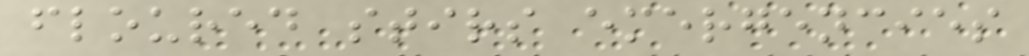floured stirs emergencies
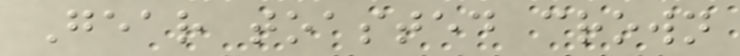Gear toasted crown
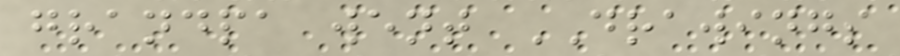grandpa went DRAWINGS
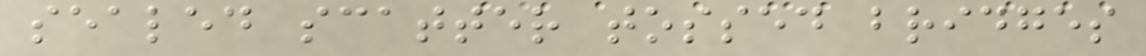sealed scatter tossed bridges
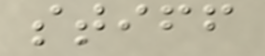stiff
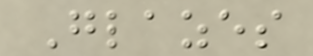Glazes
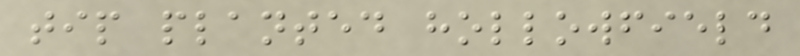tip planted hollowfield
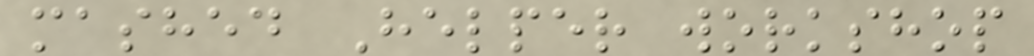mashed Helper workshop
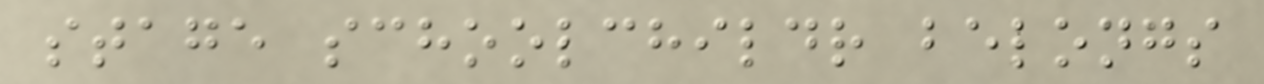stage schoolchildr belongs
